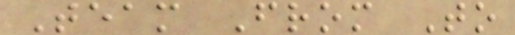Team From To
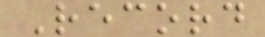Record
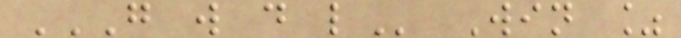G W D L Win %
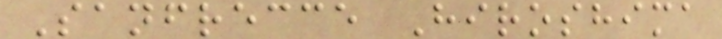Sanfrecce Hiroshima
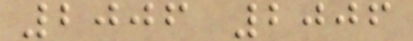2006 2006
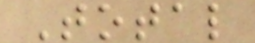Total
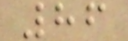86
